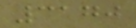3170
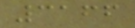3166
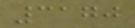3170
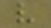v
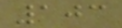103
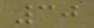30
